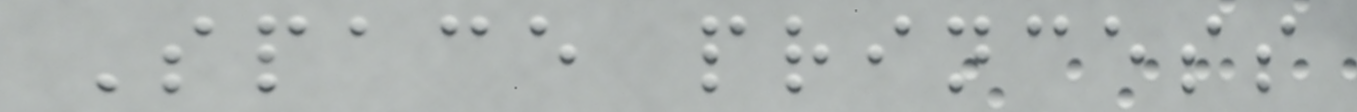Space princess
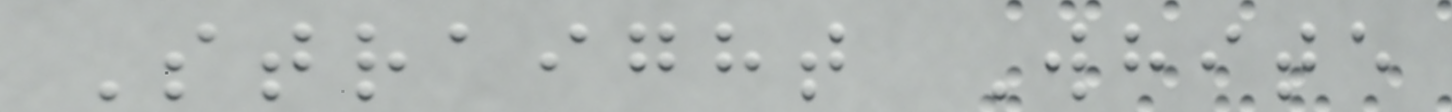Straight White
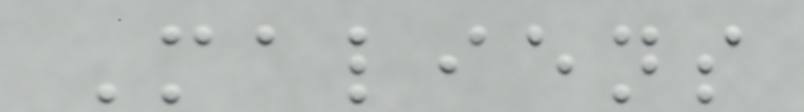Maliens
